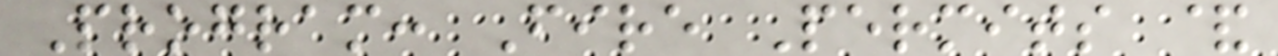Program: Fire Permits &
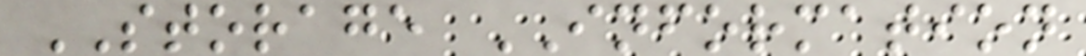STORAGE INFORMATION
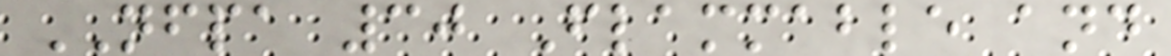NFPA 30 Flammable and
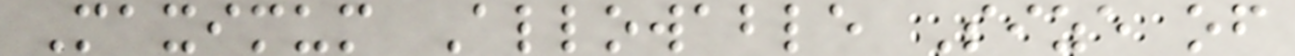Maximum Allowable Size of
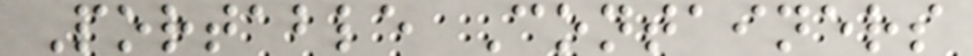Portable Containers
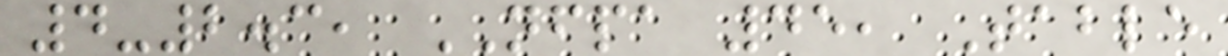4-2.3, NFPA 45, Table
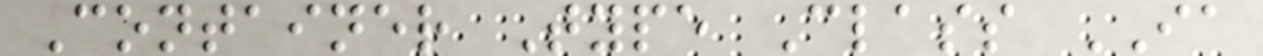Container Type Class IA
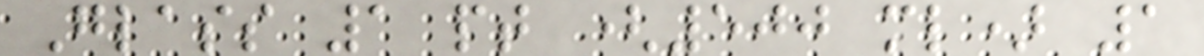Glass 1 pt (500 ml) 1
